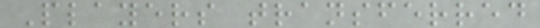Players transferred
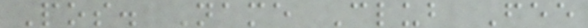Pos. Name Club Fee
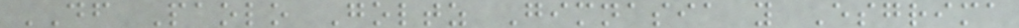DF Paolo Goltz Gimnasia y Esgrima
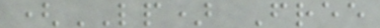(LP) Free
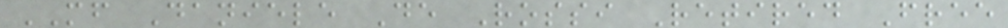MF Daniele De Rossi Retired Free
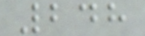248
